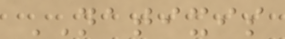NATIXIS
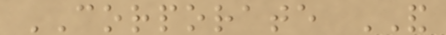CORPORATE AND
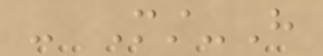- Must-Have
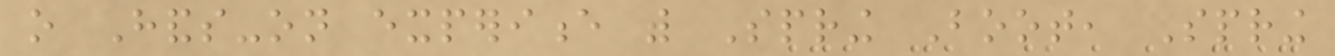o Hands-on experience with Spring Boot, Spring
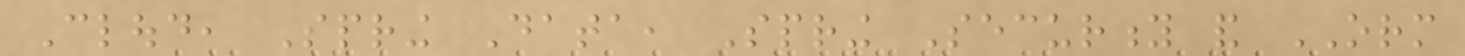Cloud, Spring Data, Spring Security and ORM
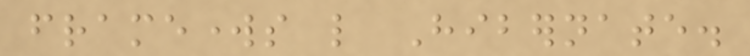frameworks like Hibernate.
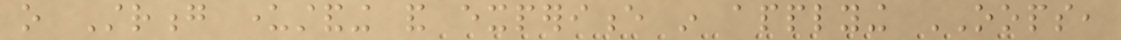o Strong understanding and experience in applying OOPS,
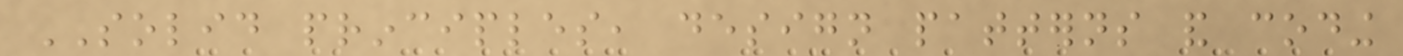SOLID principles, design patterns and coding
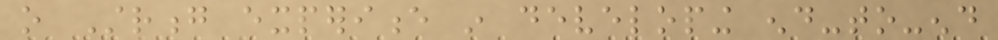o Strong experience in developing end-to-end
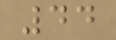44
